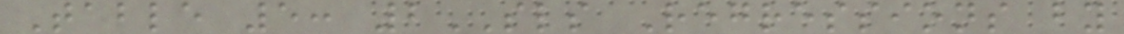Table 5: 2SLS Regressions by
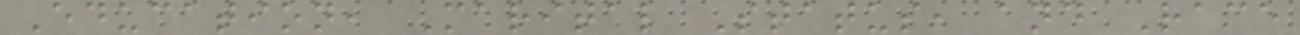Education, Marital Status, and Race
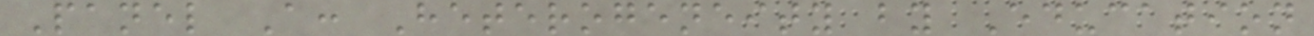Panel A: Heterogeneity by Education
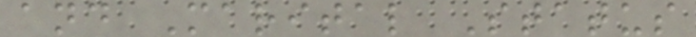and Marital Status
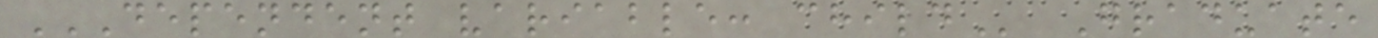DEPENDENT VARIABLE: CHILD Graduate
